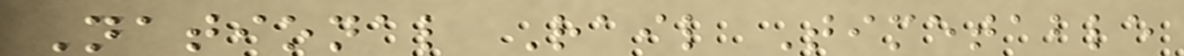National Rail Timetable
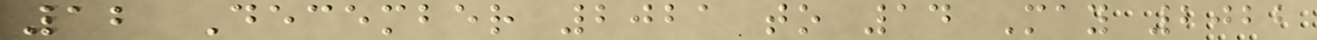12 December 2021 to 14 May 2022
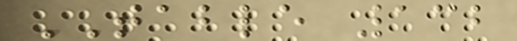TABLE 132
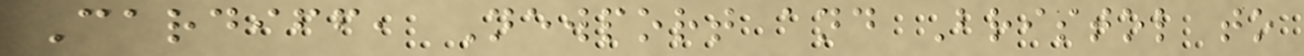Cardiff, Newport and Bristol to
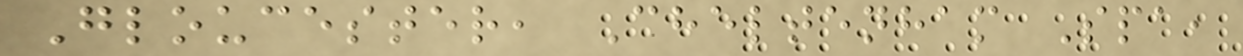Gloucester, Cheltenham Spa,
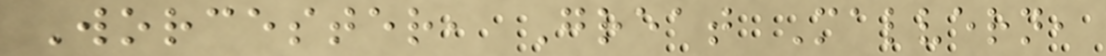Worcester, Great Malvern,
